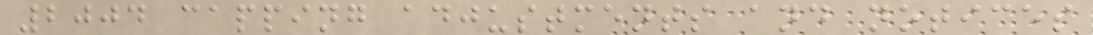2004 capping adjustments and notices
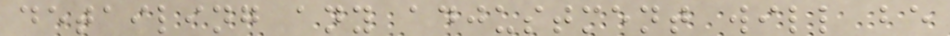detailing any adjustment will be
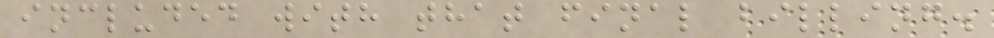included with that final billing.
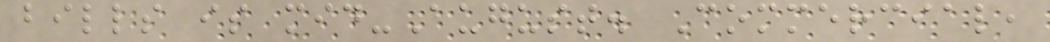bills is mid-August. Commercial,
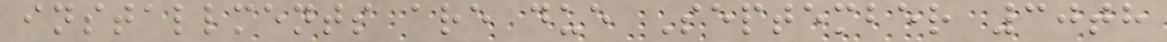installments are due September 30th
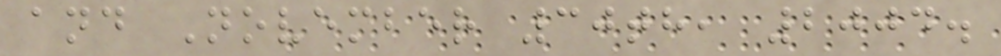and November 30th, 2004.
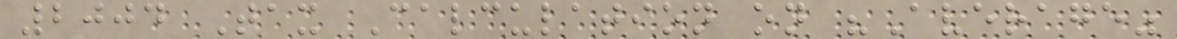2004 Tax Calculation on "Average"
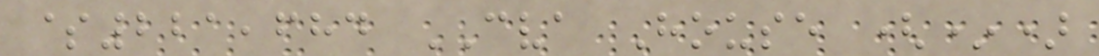$221,684 CVA House (*)
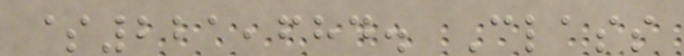$221,684. Class
